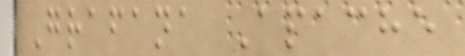Grafana Apache
